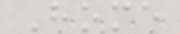Home
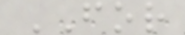FOR
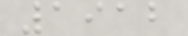1912
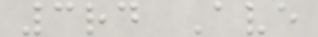3rd Ave
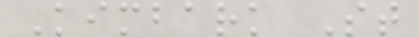Kimbark St
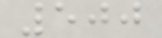500
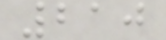210
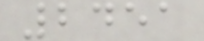2451
